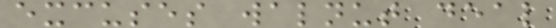excuses walnut deal
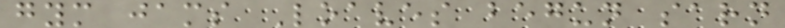gym jams Loaves begun sarn
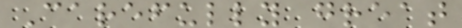Carefully great
